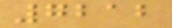7212
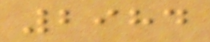2984
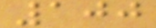100
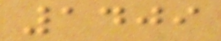1409
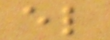el
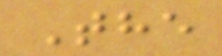The
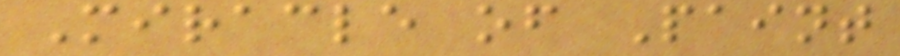Miracle of Paint
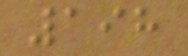198
